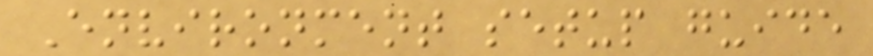Environment setup guide
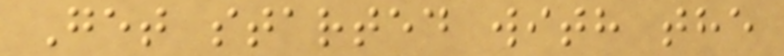Get started with the
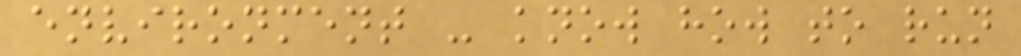environment - know how to run
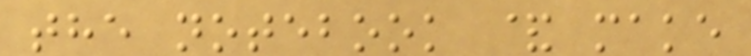the notebook & make
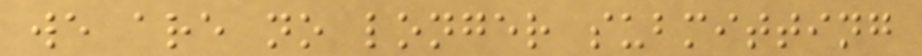we are no longer submitting
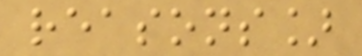reasons]
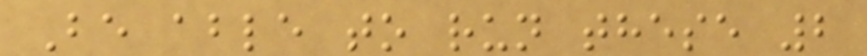Be able to run these 2
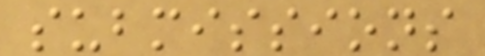submissions
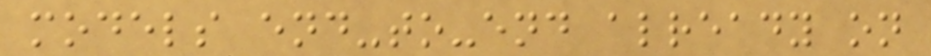models end-to-end already on
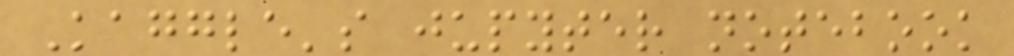Kaggle's jupyter notebook
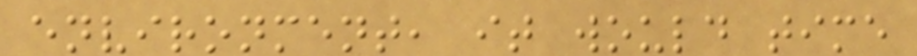environment, it would time
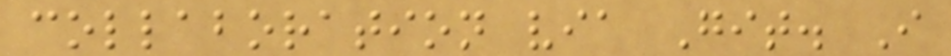collaboration via Git. I
